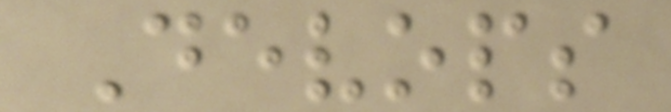Devops
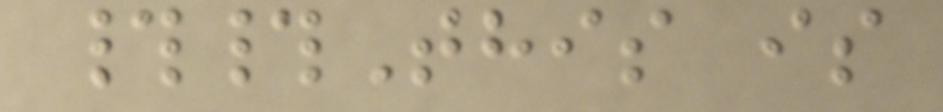##This is
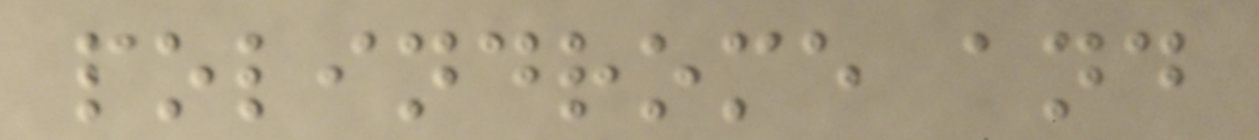polindrome and
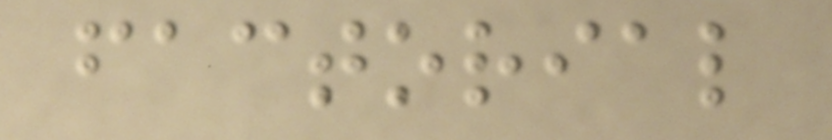factorial
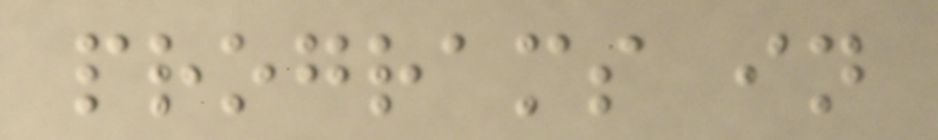programs in
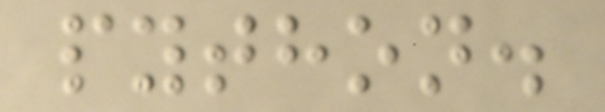python.
